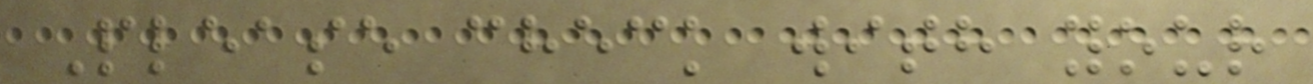Please check with your
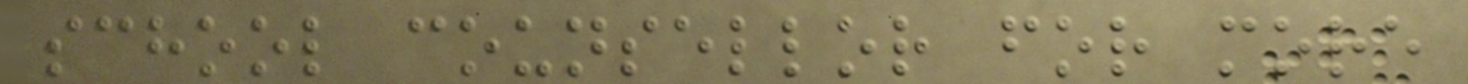school counsellor for more
